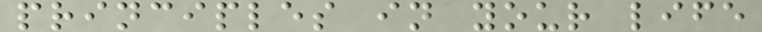principles in your life
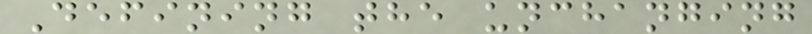Defining the unchanging
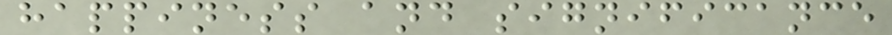happiness and significance
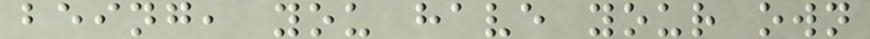being, you have your own
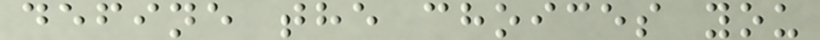define the choices you
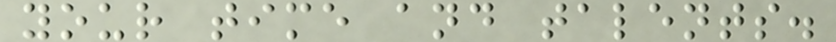your time and talents.
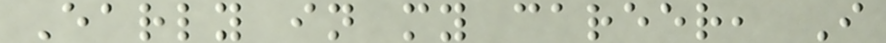Early in my career, I
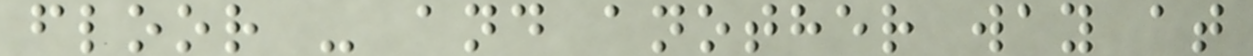floor - and another way at
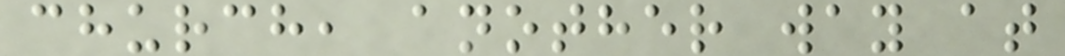church, another way at
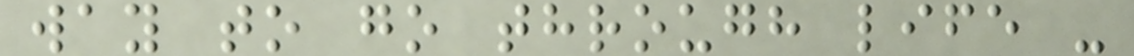way to go through life -
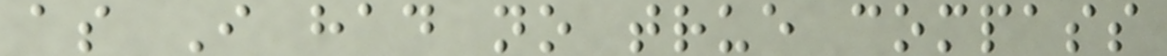as I had no true compass
